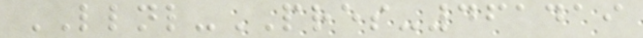LLNL-PRES-461419
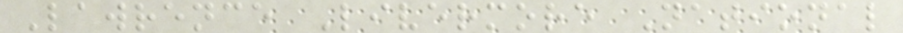Lawrence Livermore National
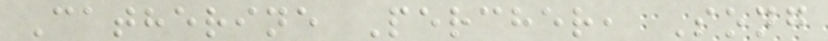Catherine Percher, Song
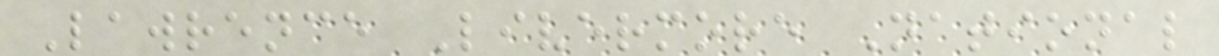Lawrence Livermore National
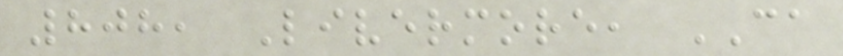808, Livermore, CA
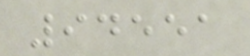94551
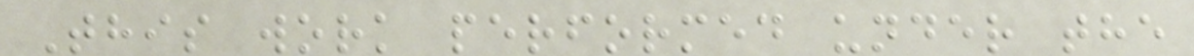This work performed under the
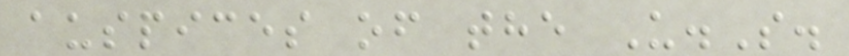auspices of the U.S.
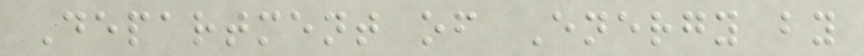Department of Energy by
